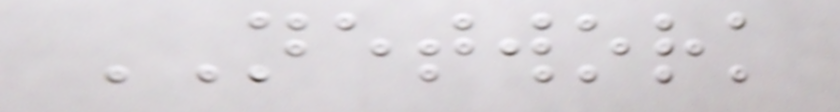NETWORK
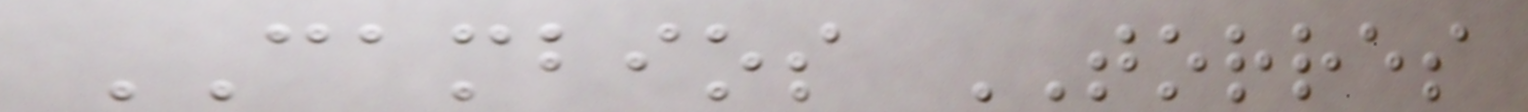CAMBIOS TORRES
